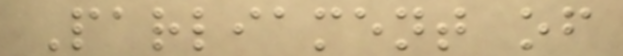Parliament of
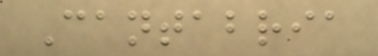Cantabria
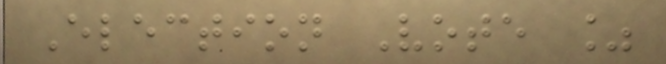Election Vote %
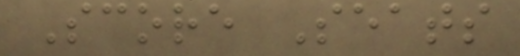Score Seats
